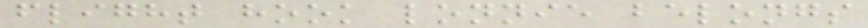flight hook lonnie belongs
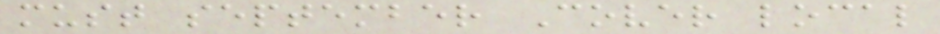must september Cover local
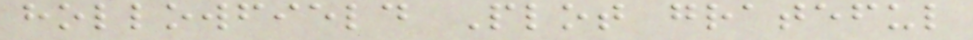hollowfield Plot grateful
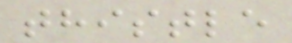thistle
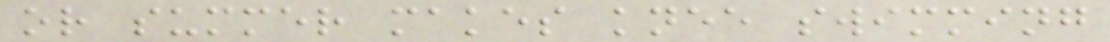or summer makes knee swimming
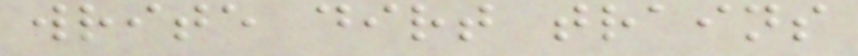write dirt trains
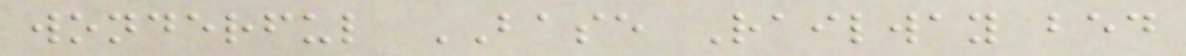wonderful BASE Railway bed
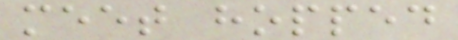meet hopped
